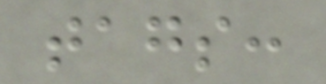tags:
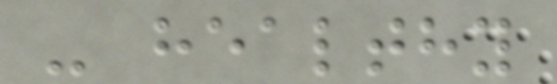- healthy
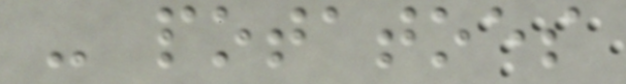- potatoes
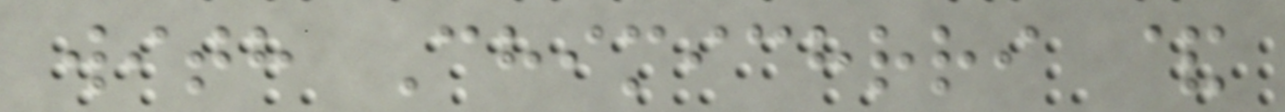with Chimichrri &
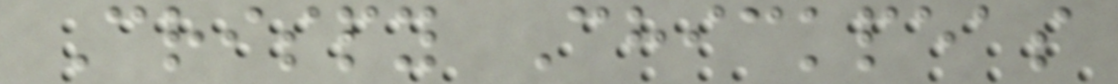Crispy Chickpeas
